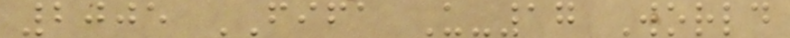2005 FIFA U-17 World
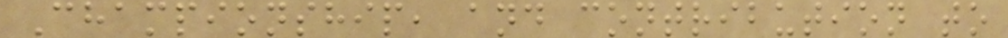Championship, and contribution to
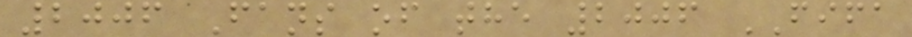2006 Fans of the 2006 FIFA
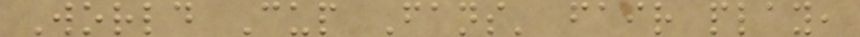World Cup Fans' fair play,
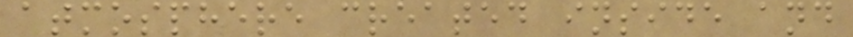atmosphere created inside and
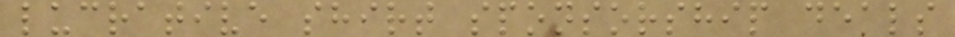lucrative shirt sponsorship deals
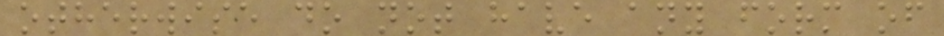otherwise do not have any form of
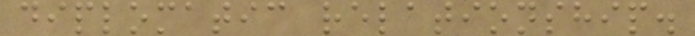diplomatic relationship.
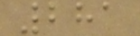281
